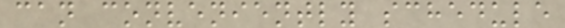can conveniently schedule
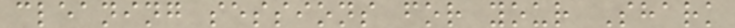cleaning sessions for your Shark
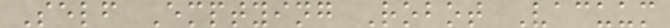Self Emptying Robot Vacuum
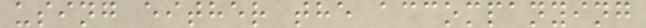using either the accompanying
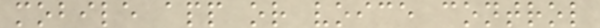mobile app or voice control
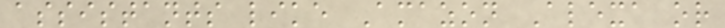assistants like Amazon Alexa or
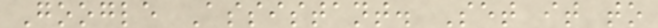Google Assistant. Set it to
